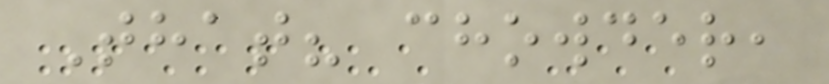That? chowder,
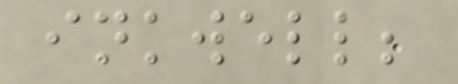inkwell;
